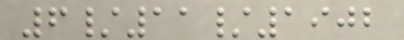6/11/1902
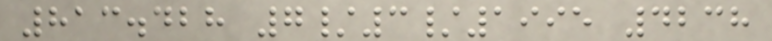813.428 7/3/1995 4238
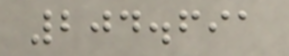204.691
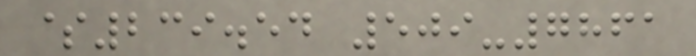$239.54 509-7861
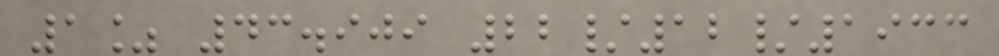1% 43.909 22/12/1933
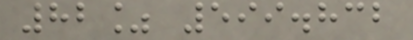82% 599.832
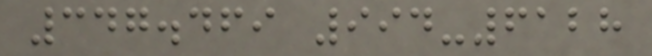347.469 994-6128
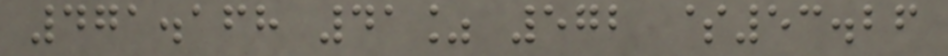471.168 41% 572 $53.26
